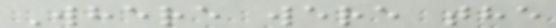Where were the
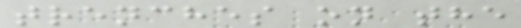trenches on the
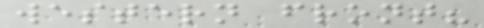western front?
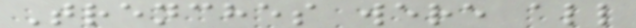Trenches were all
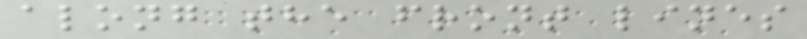along the front lines
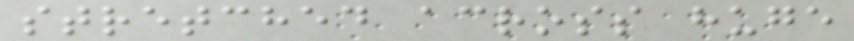stretched across huge
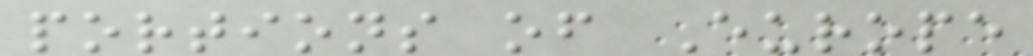portions of Europe
